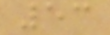53
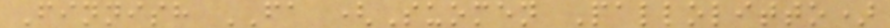Finnish FA (Suomen Pallolitto)
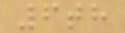6th
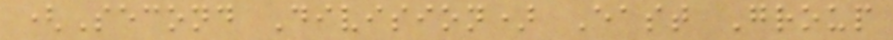(Second Division) East Group
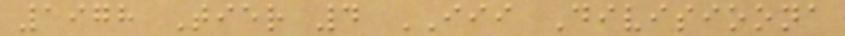1978 Tier 4 III Divisioona
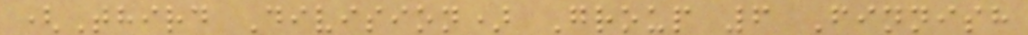(Third Division) Group 6 Finnish
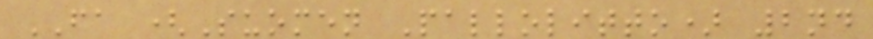FA (Suomen Pallolitto) 2nd
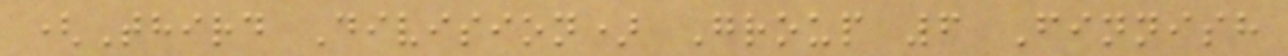(Third Division) Group 6 Finnish
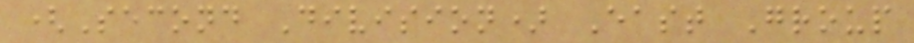(Second Division) East Group
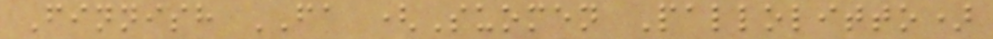Finnish FA (Suomen Pallolitto)
